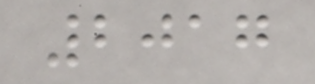2017
